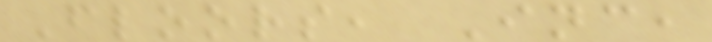Floors, Inc,
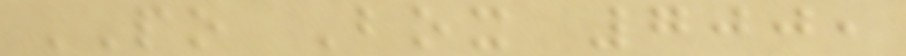PO Box 700,
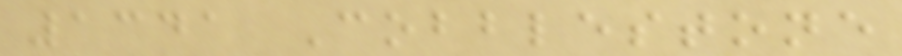1341 Cobblestone
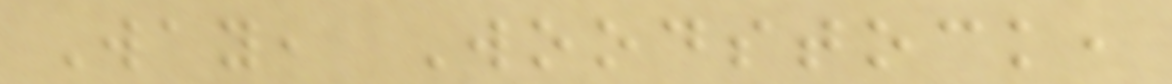Way, Woodstock,
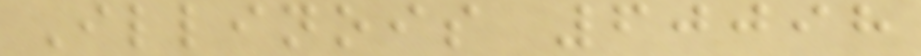Illinois 60098
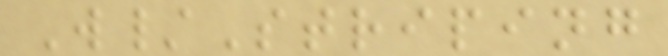W/Striping
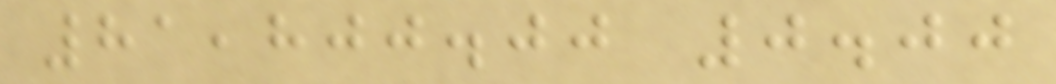81,800.00 0.00
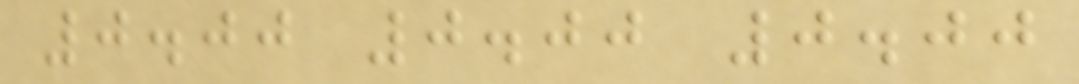0.00 0.00 0.00
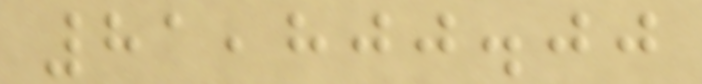81,800.00
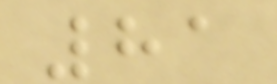81
